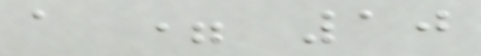a = 10
